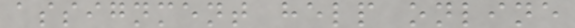assignment help online
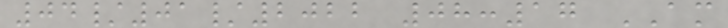04/01/2022 08:17 AM
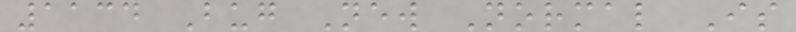1134 Bug New Normal Is
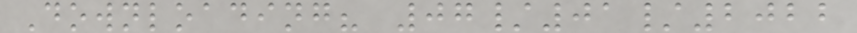Downloading? 07/01/2022
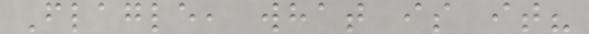Flagle, what is it?
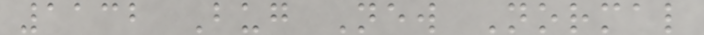1132 Bug New Normal
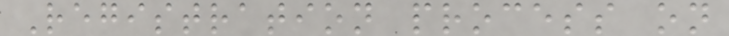Registration process on
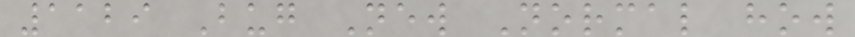1129 Bug New Normal how
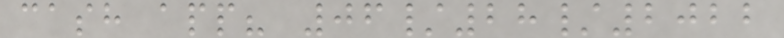cash app? 06/28/2022
